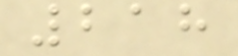218
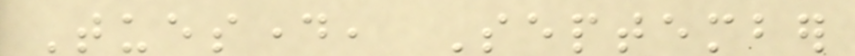Tuesday, September
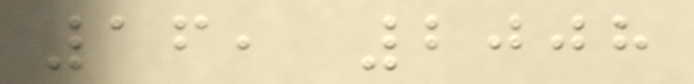16, 2008
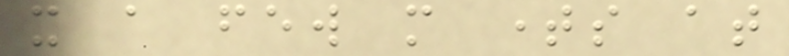it a few more times at
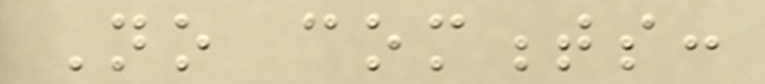No comments:
